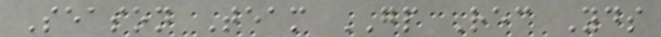Season Team GP Rec Yds
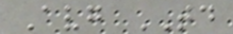Avg TD
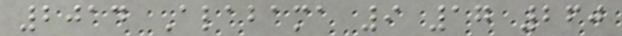2014 Alabama 9 17 260
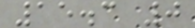15.3 0
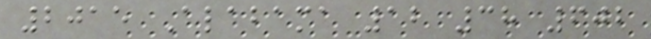2015 Alabama 12 38 602
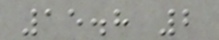15.8 2
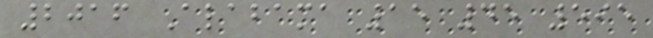2016 Alabama 15 45 595
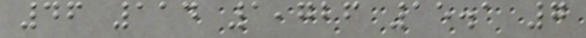46 114 1,726 15.1 7
